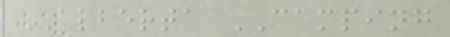ALBERTA CAMPING
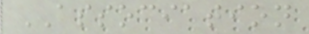ASSOCIATION
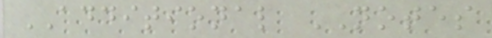ADDITIONAL NOTES
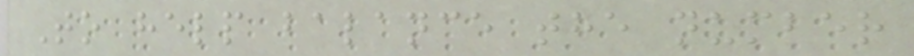To help balance the number
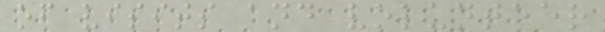of visits and volunteer
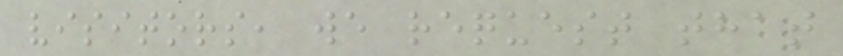visitors, we request that
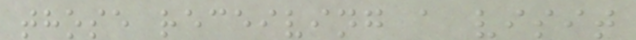those receiving a visit
